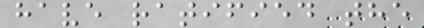have ratified the
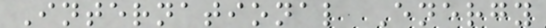International Energy
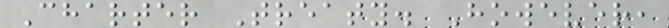Charter Treaty. However,
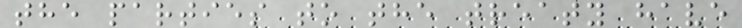the parties to the treaty have
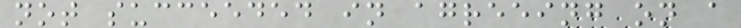not succeeded in agreeing on a
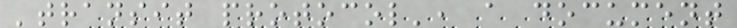'transit protocol', a document
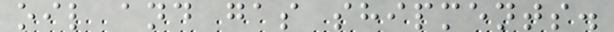oil and gas shipments.
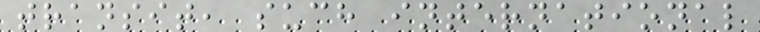transit, such international
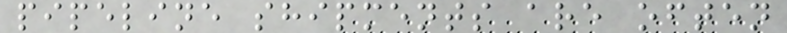pipeline shipments are often
